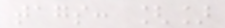tags: []
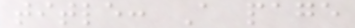title: A page
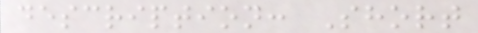description: Short
